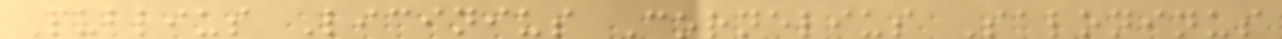Publius Licinius Cornelius Saloninus
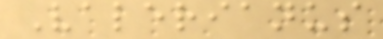Valerianus
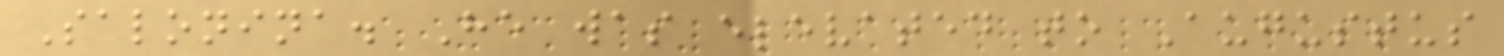Salonina. He was elevated to Augustus
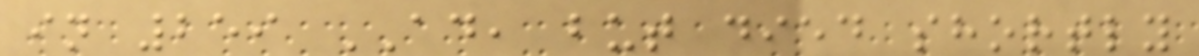in 259 AD, but died shortly
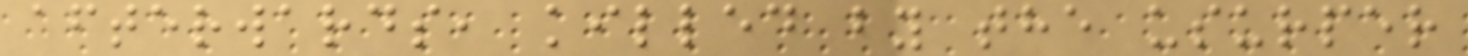afterwards, killed by the usurper
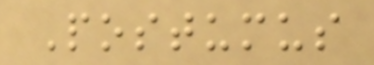Postumus
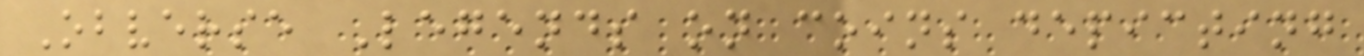Obverse Legends on coins depicting
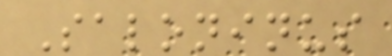Saloninus
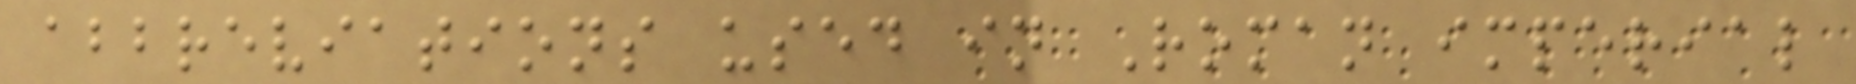abbreviations used in Roman imperial
